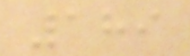189
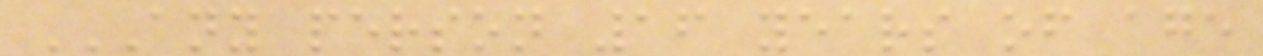ANY PERSON 16 YEARS OF AGE
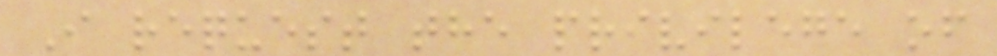I request the privilege of
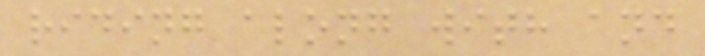riding along with and
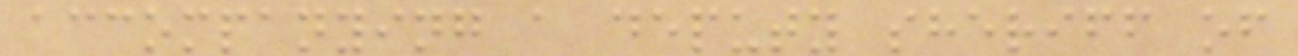accompanying a deputy sheriff of
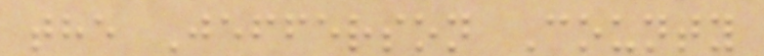the Jefferson County
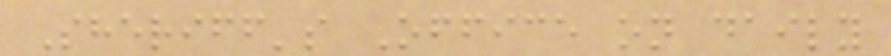Sheriff's Office on daily
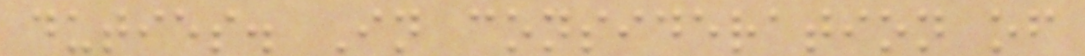duties. In consideration of
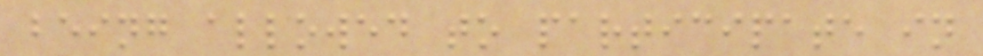being allowed to participate in
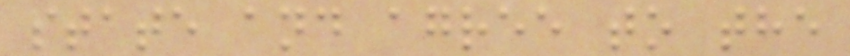state and agree to the
